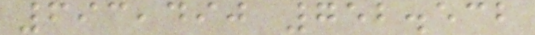693,490 752.532
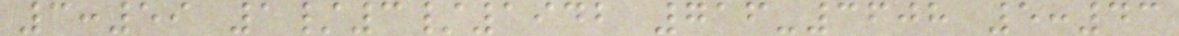3:59 1/3/1942 716-3608 5:43
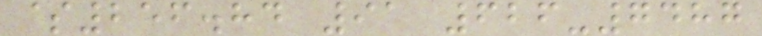$256.84 91 626-7487
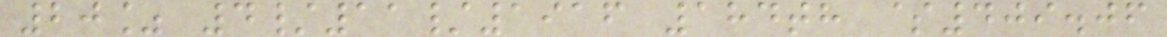20% 4/11/1916 184th $409.06
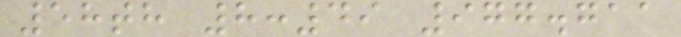58th 8:49 977.711
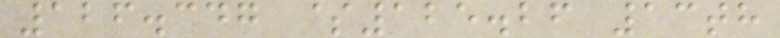126.347 $125.26 13th
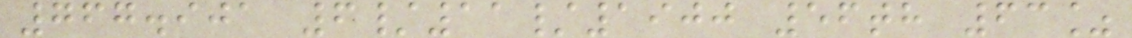767.901 6/11/1900 56th 63%
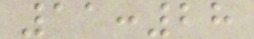11:28
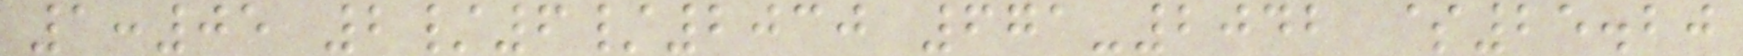1:05 2/6/2030 671-2042 $25.20
